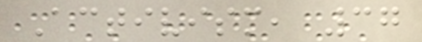Activism, 37
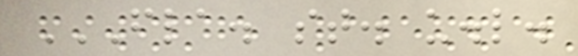FLA. ST. U.L.
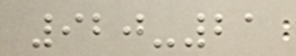920-21
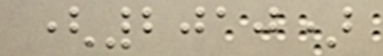(2010)
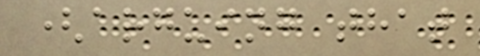(arguing that
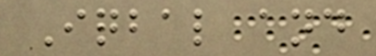Iqbal and
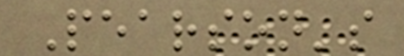Pearson's
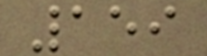159
